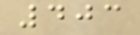403
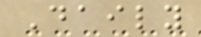Daily
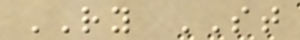RY ST
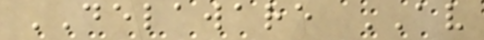DELAWARE AV
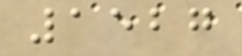1527
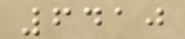6410
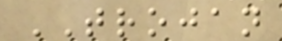TROJAN
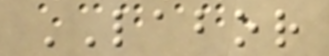LABOR
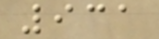931
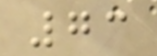73
